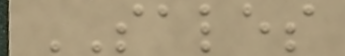SALES
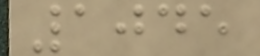1045
